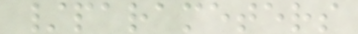/parameters
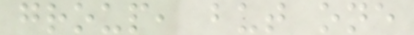group, but one
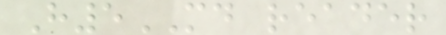H5MD reader
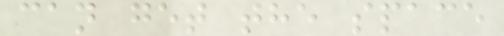can get the space
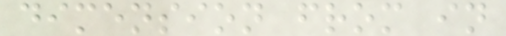dimension from in
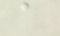a
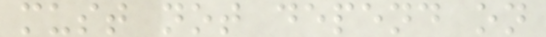must not depend on
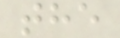the
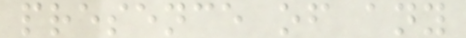presence of any
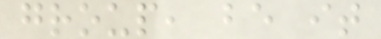group, be it
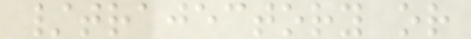/trajectory or
